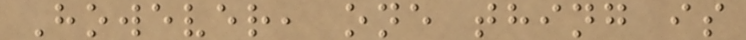However, one thing is
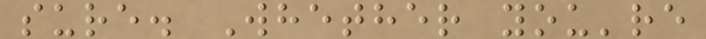sure. Whether you're
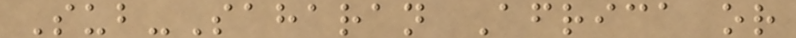Sub-Saharan Africa or
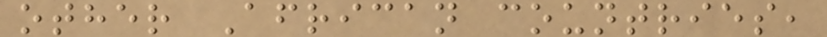other African countries,
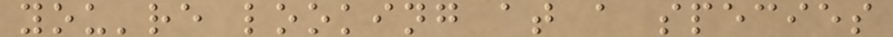you're looking at a species
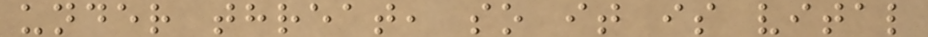under threat, so it is vital
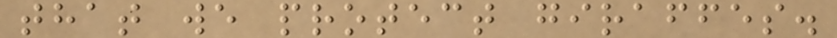that we protect giraffes.
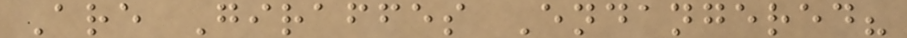Are Giraffes Endangered?
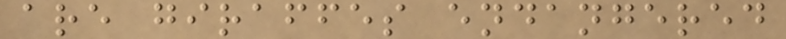are giraffes endangered
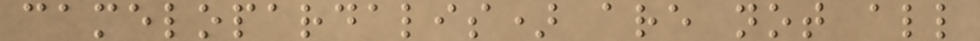camelopardalis) are not all
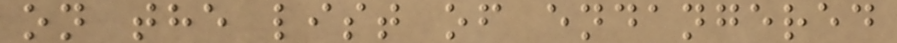on the list of endangered
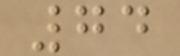74
